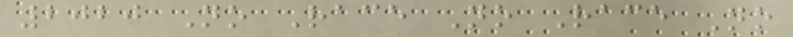2020 No Race No Race No
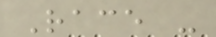Race -
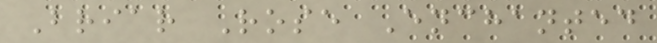Briar Rose Enchanted
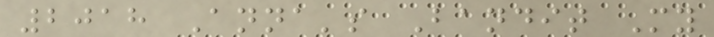2018 Anna's Bandit My
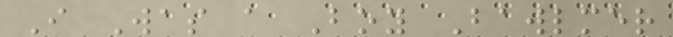I Was a Boy Bawlmer
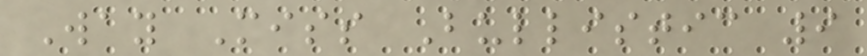Way Miss Bullistic 9
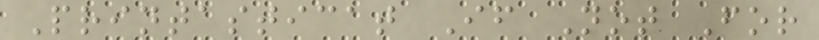Printasticat If Not For
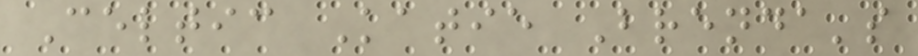Celtic Katie Brenda's
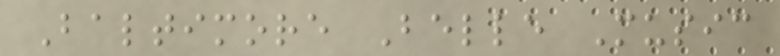Baltimore Belle Music
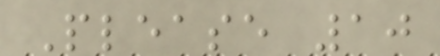Please 10
